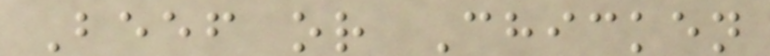Beef or Chicken
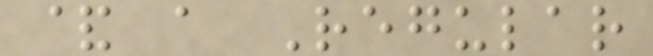& a Regular
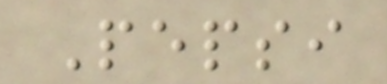Pepsi
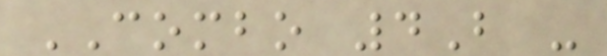COMBO 4B -
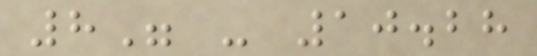8" - 10.28
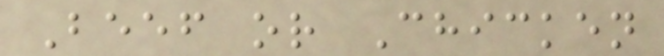Beef or Chicken
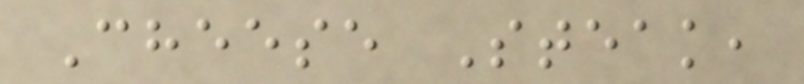Cheese Steak,
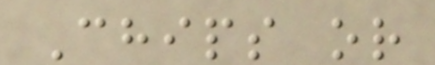Chips or
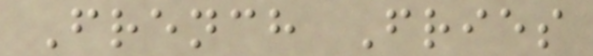French Fries
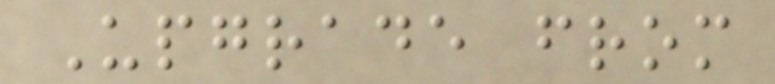Upgrade from
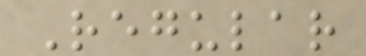Regular
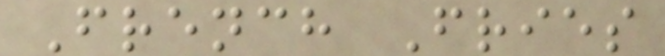French Fries
